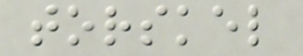torskel
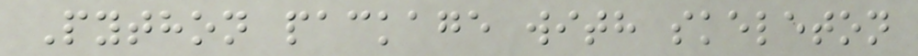Python package with skeleton
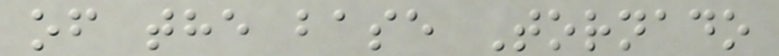of the base Tornado
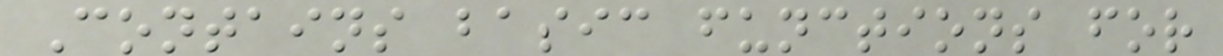Contains basic functions for
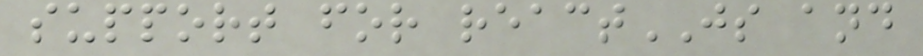support for reactJS and
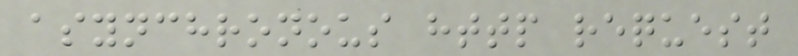asynchronous http request
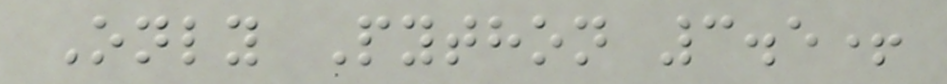Only Python 3.5+
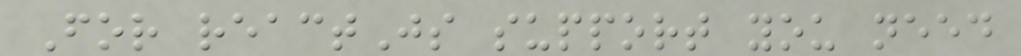For reactJs support you need
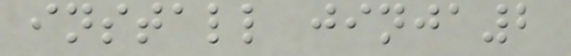install jinja2
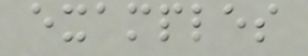examples
